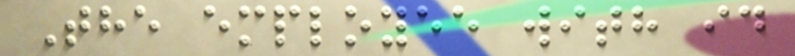The employee with id
